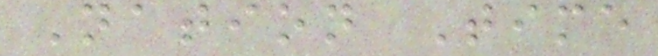Nation Time
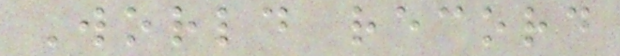World record
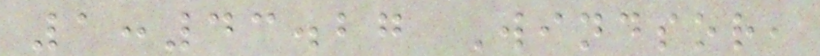1:43.27 Windsor,
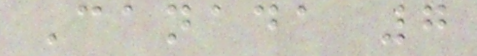Canada 7
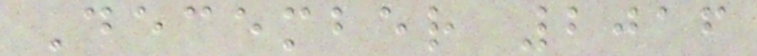December 2016
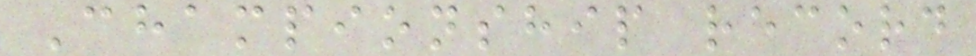Championship record
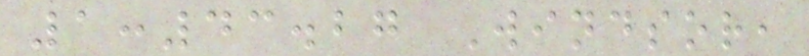1:43.27 Windsor,
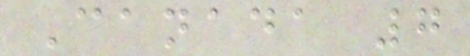Canada 7
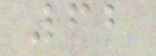62
